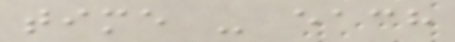time - each
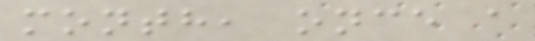month, once a
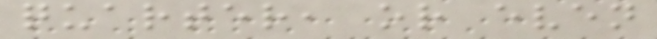quarter, or even
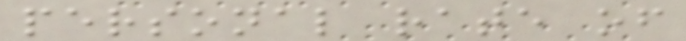personal rate of
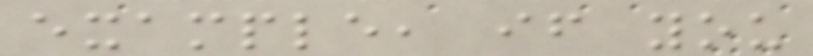example, if you
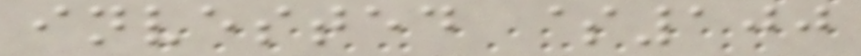invested $100
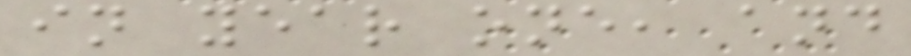in year one, and
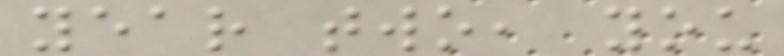year two, you
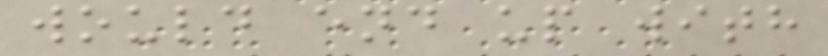would end up with
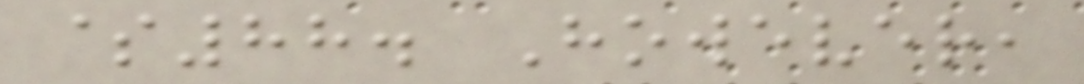$88. However,
